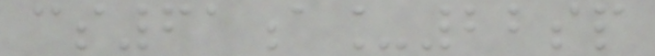cs61a_22sp
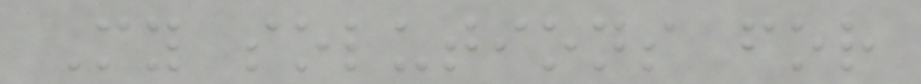My solutions for
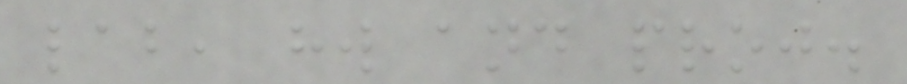lab, hw and proj.
